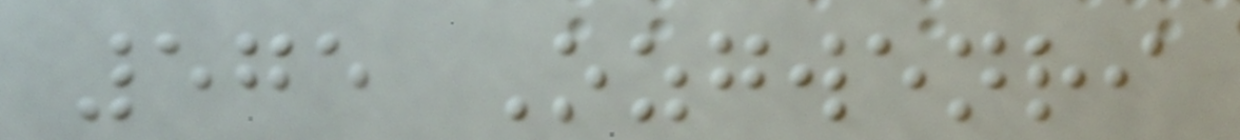575 Ozgwenri
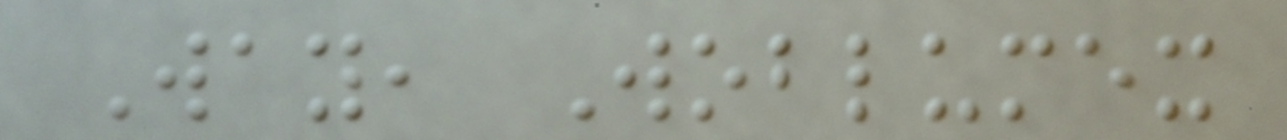Way, Woblumex
